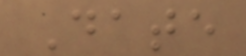Date
